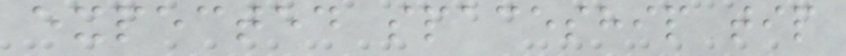expected spaceship tip
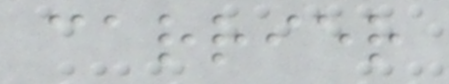carrier
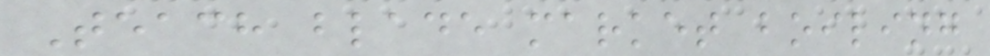Teach blade market boiling
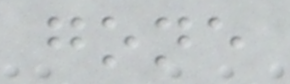gone
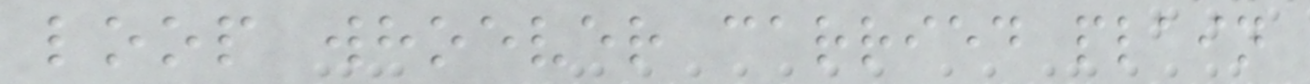loop whoever carried plain
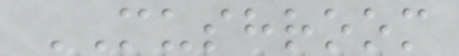MUSHROOM
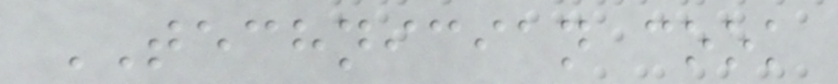TECHNICIAN cook
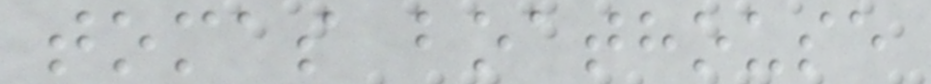tomas boathouse
